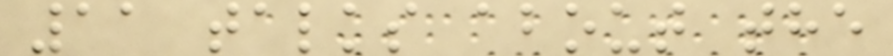11 talks about the
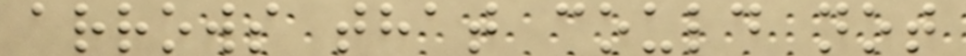arrows that could not
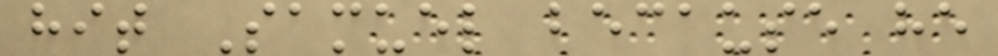hit Samuel because he
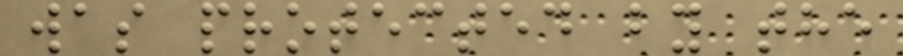was protected by the
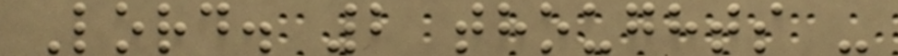Lord. 2 thoughts -
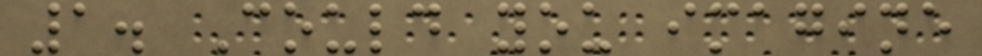1. Could you imagine
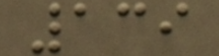139
